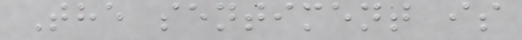The sentiment is
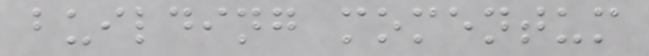building momentum
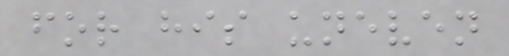for his uneven
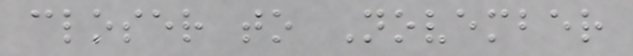closer to November
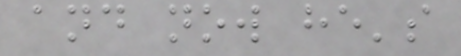and now he's
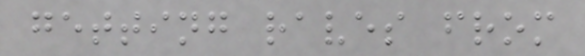getting raves from
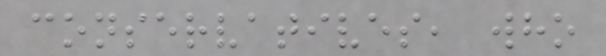conservatives, who
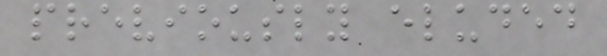previously eluded
